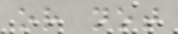or not
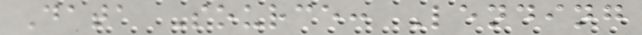Data Source: Lending
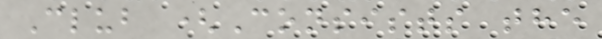Club (Consists the
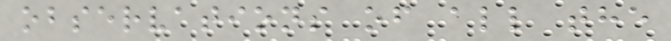observations of all the
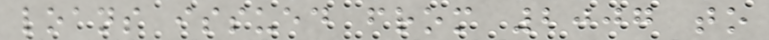loans issued from 2007 to
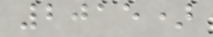2015)
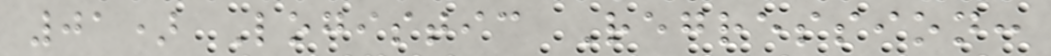01) Logistic Regression:
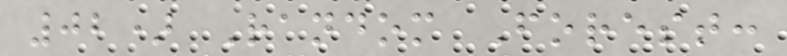02) Random Forest:
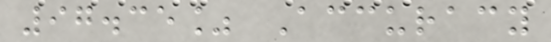97.35% Accuracy
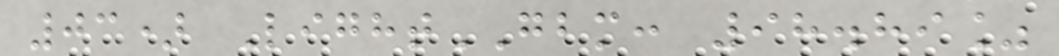03) LightGBM: 98.89%
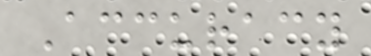Accuracy
